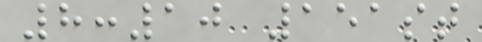8:10 151st
